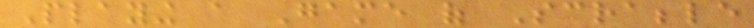Playing a Game of Scrabble
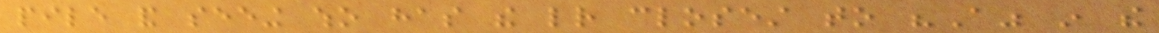pile and seeing who has the letter closest to "A" in the
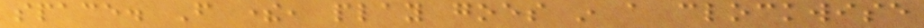space. From there, play goes in a clockwise
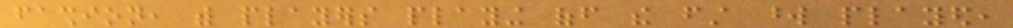fashion, with players playing off the first word played,
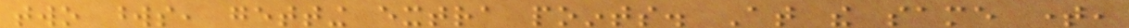two words, getting extra points. At the same time,
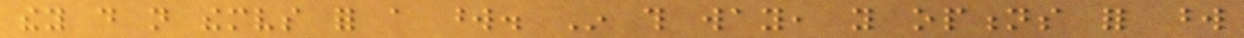they do not themselves for a word. In this way, you options for word
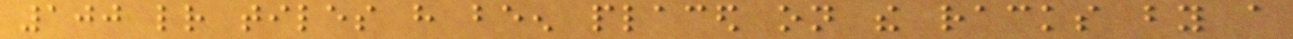100 letter tiles have been placed on the racks by a
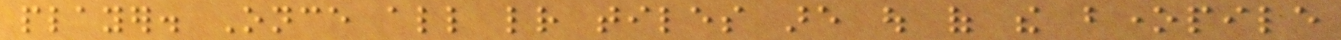player. Once all letter tiles are out of the bonepile
